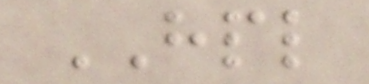HPL
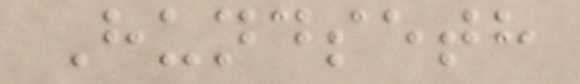Hundseth
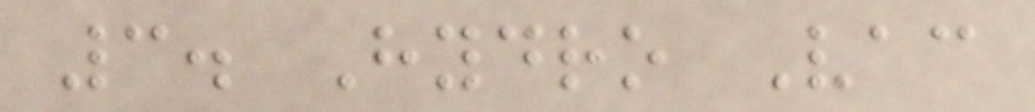3. Hydro Vac
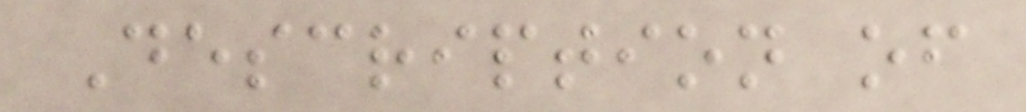Description of
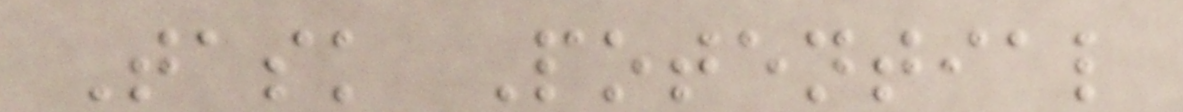Task Potential
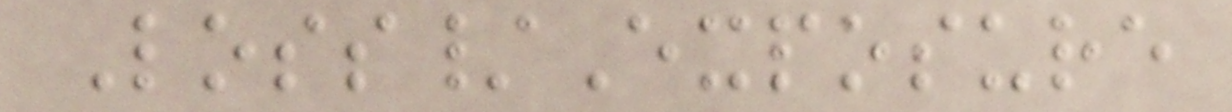Loss/Exposure
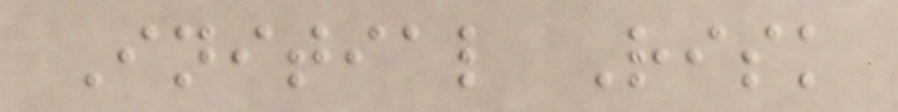Initial Risk
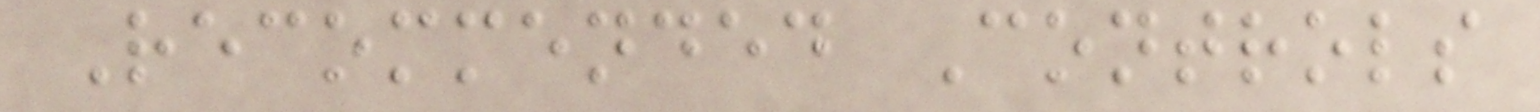Recommended Controls
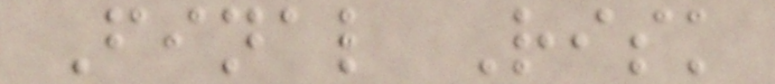Final Risk
